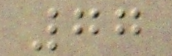77
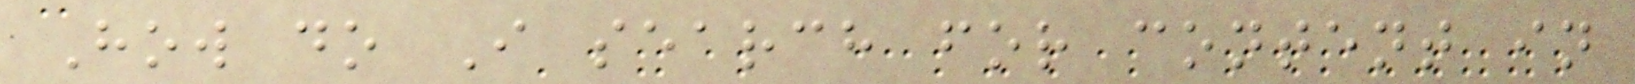How do I search for content in
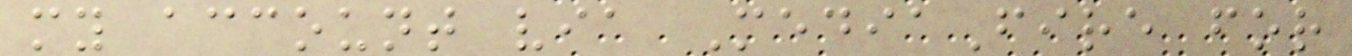my account via MediaFire for
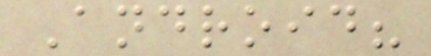Android?
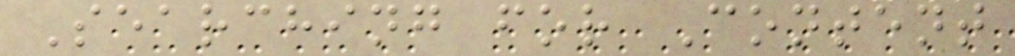Searching for Content
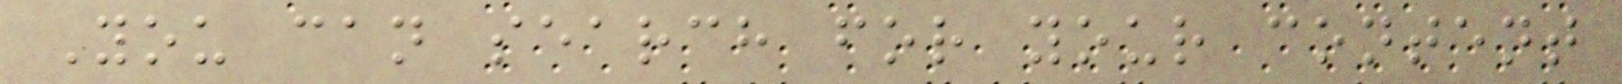You can search for your content
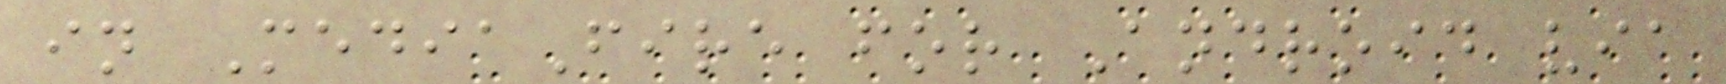in MediaFire for Android via
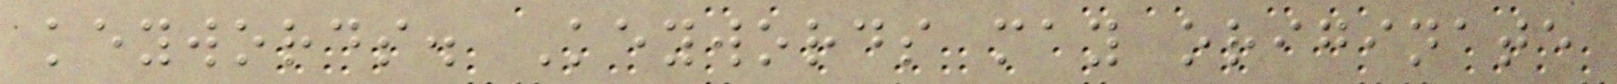keywords. Keywords may originate
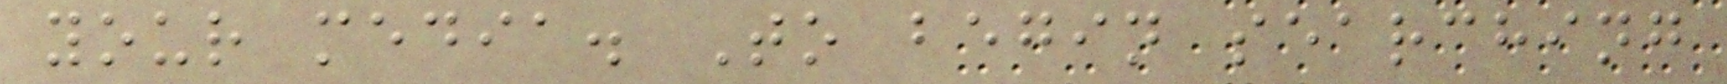your media. To begin searching
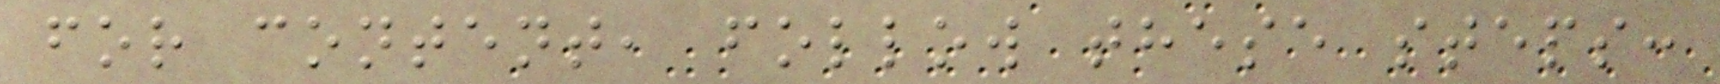for content, follow these steps:
